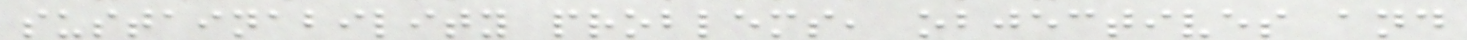sustainability problems, objectives and
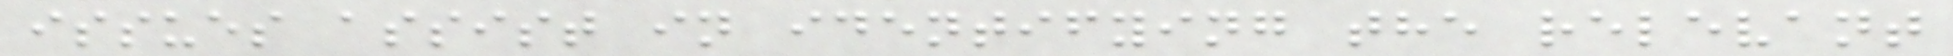issues assist in identifying the relevant
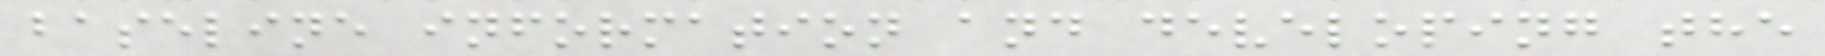baseline information and developing the
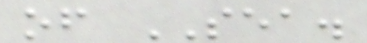of SEA.
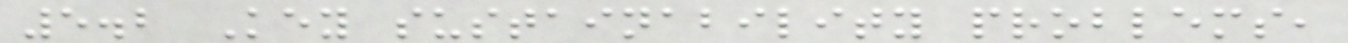5.2 Key sustainability problems,
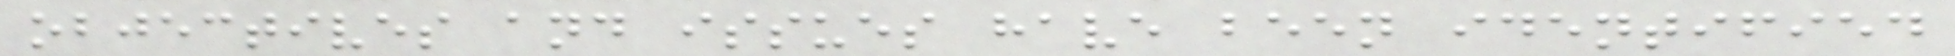objectives and issues have been identified
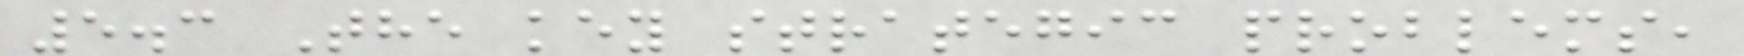5.3 The key strategic problems,
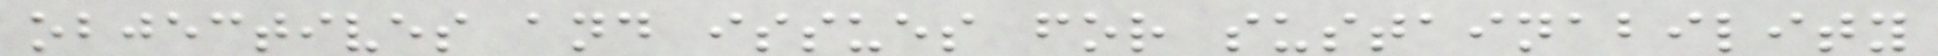objectives and issues for sustainability
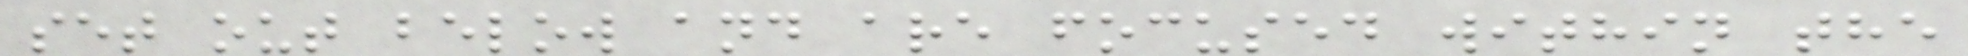set out below and are focused within the
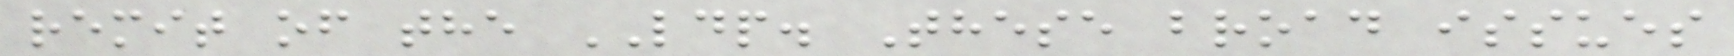remit of the LDP. These broad issues
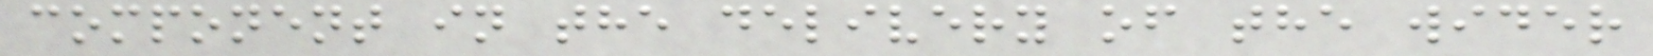component in the delivery of the wider
